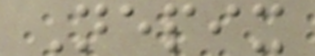Nepix
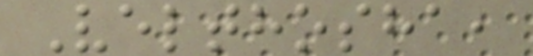Velthosha,
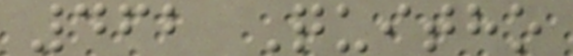462 Quitho
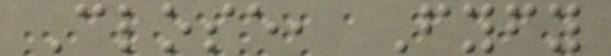Close, Fyfy
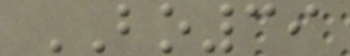BO39
